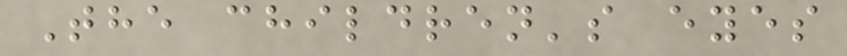The children's eyes
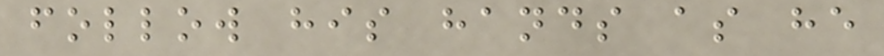follow his hands as he
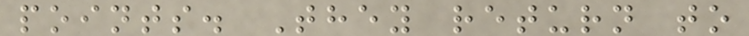points. They return to
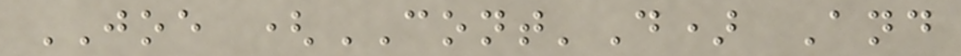JOE (CONT'D) And
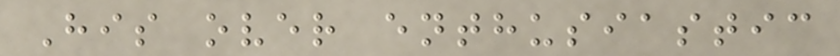His over enthusiastic
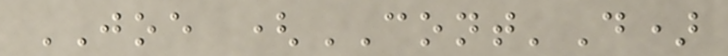JOE (CONT'D)
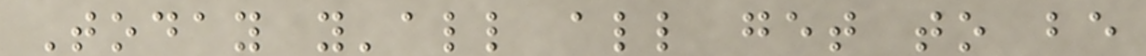Today y'all all get to be
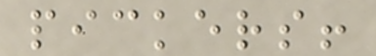pickers!
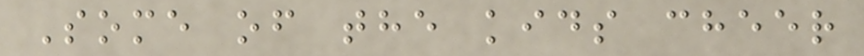Some of the kids cheer
